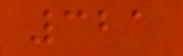321
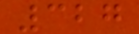327
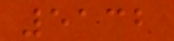5132
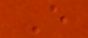E
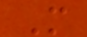M
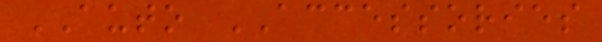AUTO ACCESSORIES
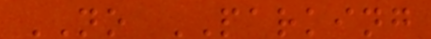NO PARKING
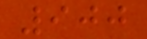900
